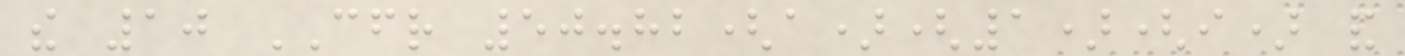the 10 CFR 50.82(a)(1)(i) and
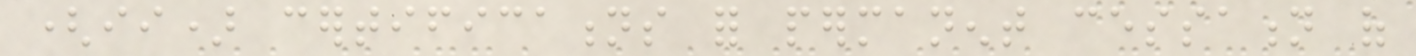(ii) certifications for permanent cessation of
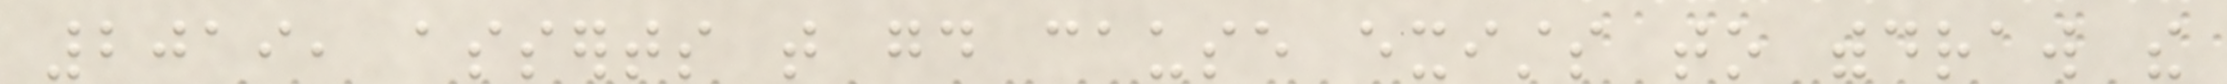2019, asserts that good cause exists to withdraw the
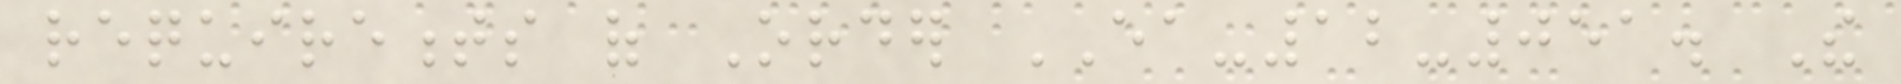requirements of Order EA-12-051. The
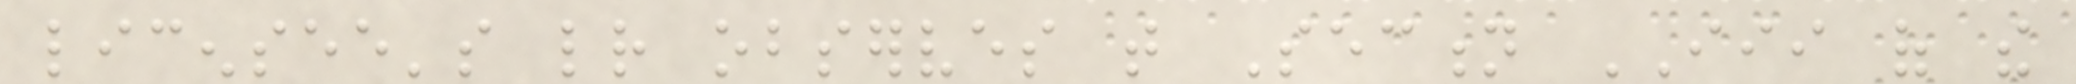licensee's letter observes that Section III of the
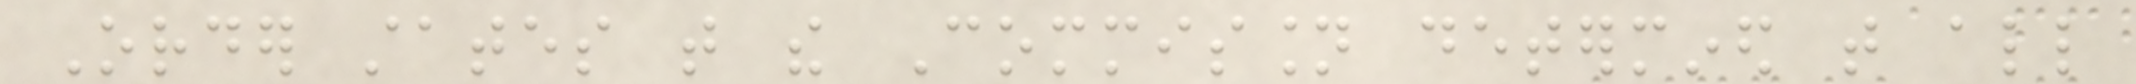Order states that the Commission determined that all
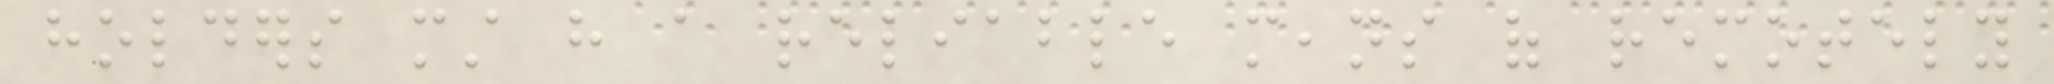holders must have a reliable means of remotely
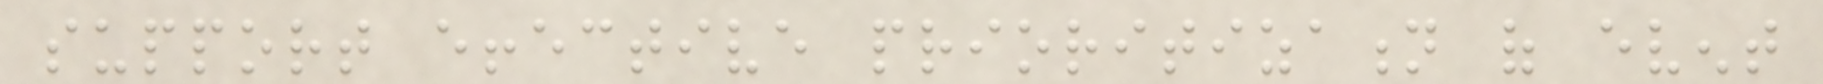support effective prioritization of event
